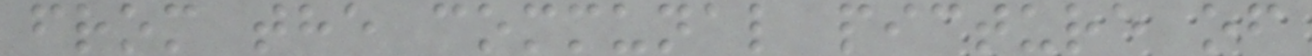from the communal picture of
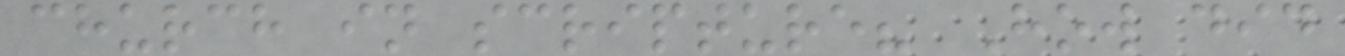church in scripture? How did
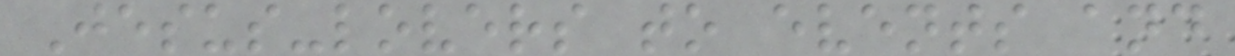Jesus-lovers to events and
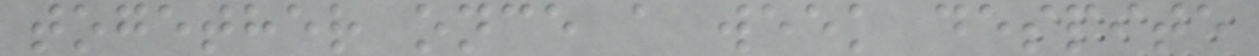together once a week despite
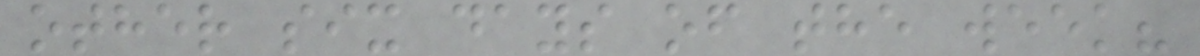other six days of the week?
